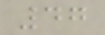47
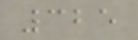325
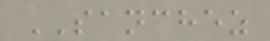SANCHEZ
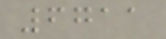6711
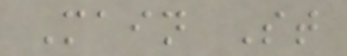Main St
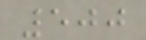500
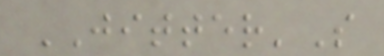JITTER'S
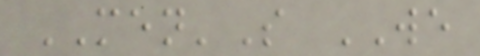MEN'S WE
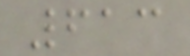613
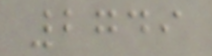2749
